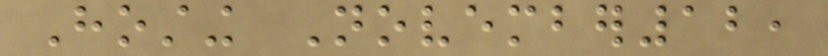Hosting November12,
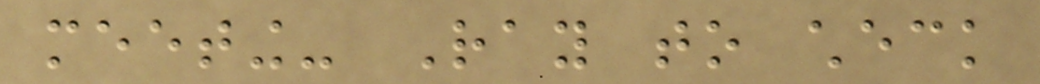meeting- Ray to check
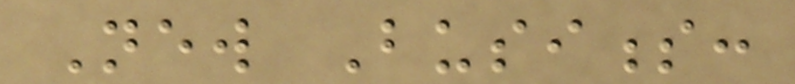New Business:
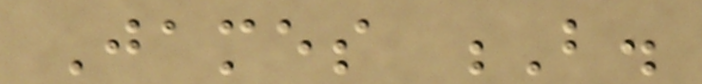James B.
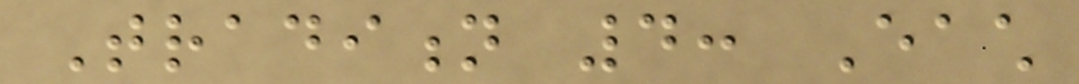Tradition 4: Each
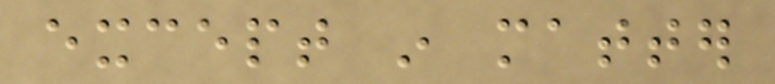except in matter
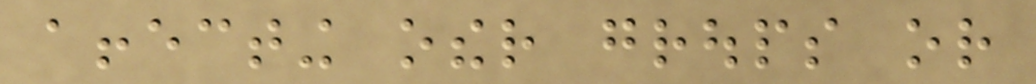affecting other groups or
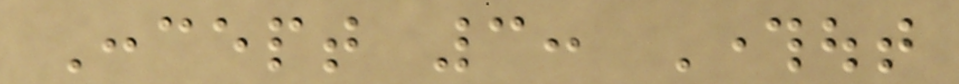Concept 3: Throughout
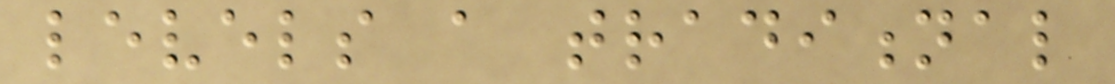levels a traditional
